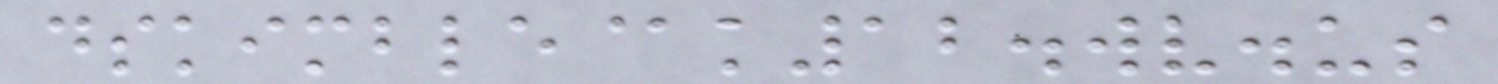dskimble@k12.wv.us
